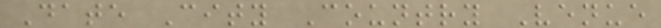Date City Country Venue
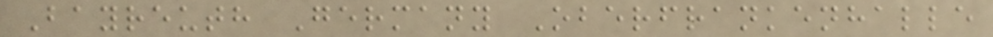Bayreuth Germany Oberfrankenhalle
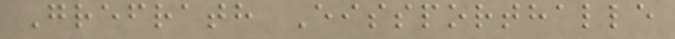Grefrath Eissporthalle
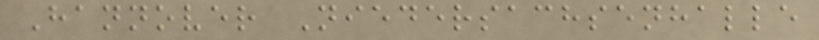Hannover Niedersachsenhalle
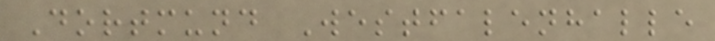Dortmund Westfalenhalle
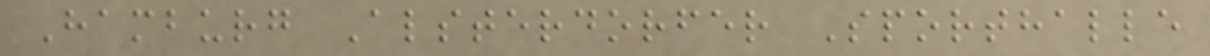Hamburg Alsterdorfer Sporthalle
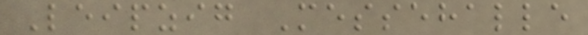Leipzig Messehalle
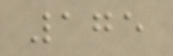175
